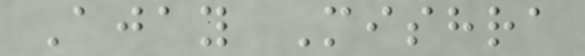Ajay Mishra
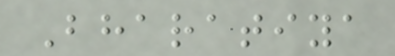Bharatiya
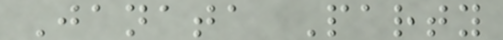Janata Party
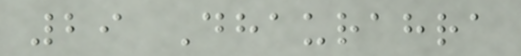29 Dhaurahra
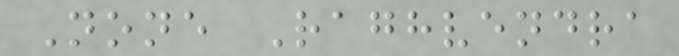None Raghvendra
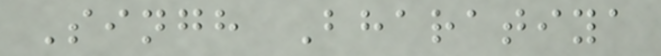Singh Bharatiya
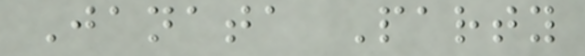Janata Party
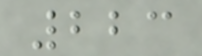223
